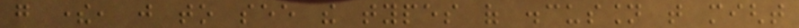go there, just to see the types of discussion that might
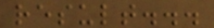result...
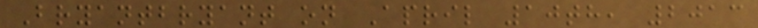Bryantbryant on April 10th, 2013
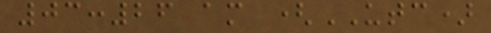03:26 am (UTC)
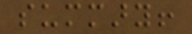summary!
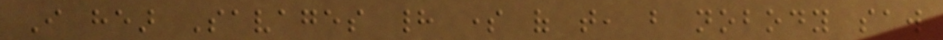I hear Savages had some of that, but nobody saw
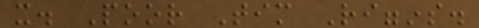it. Poor Tim Riggins.
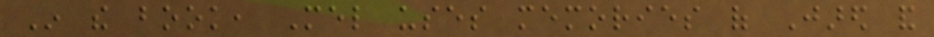In the book, Mel uses memories of Jared and
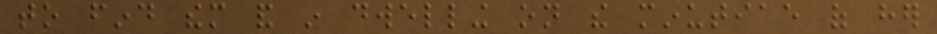to find them and in dwelling on the minutiae of her
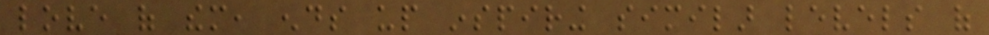love of them, ends up inspiring similar levels of
